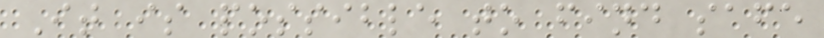It is possible to find safe
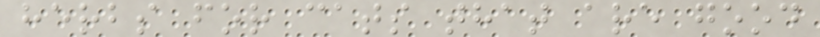herbs for cats that are good
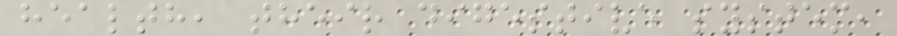health, their digestive system,
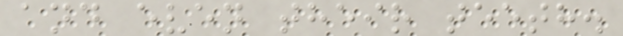and even their teeth.
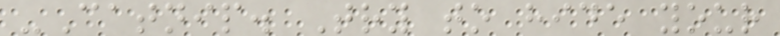-Catnip. Try to hide your
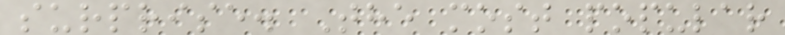surprise. The most popular
